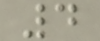4
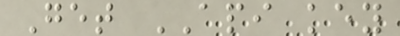Get API key
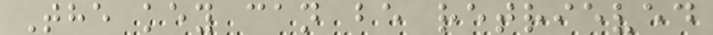The key can be retrieved
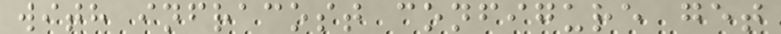with infracost configure get
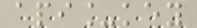api_key
